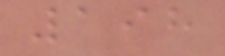198
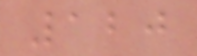120
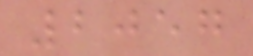2057
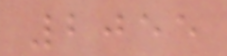2055
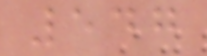547
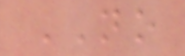NO
